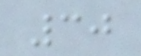30
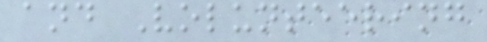and Volunteering
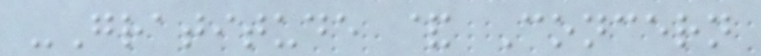-Gratitude & Concern
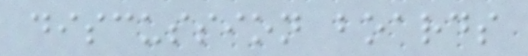discussion boards
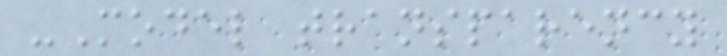-Model transparency
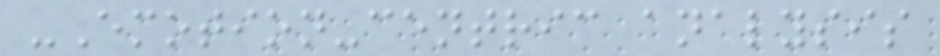-Emotion-centric analysis
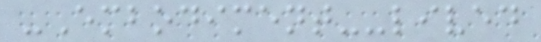-Embodiment--lived
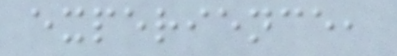experience,
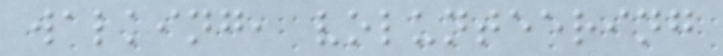walking, volunteering
